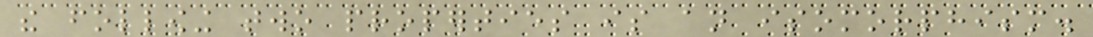the following two properties is an isomorphism.
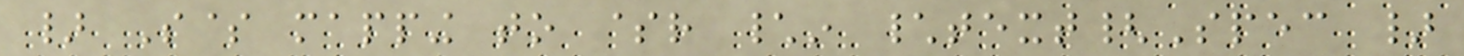} S$ mapping to $r \in \text{Spec }
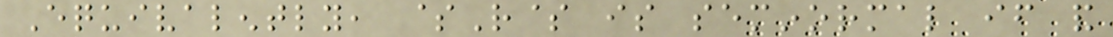Equivalently, $R$ is seminormal if and
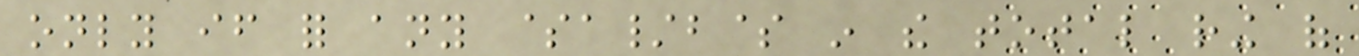only if for any $a/b$ in the total ring of
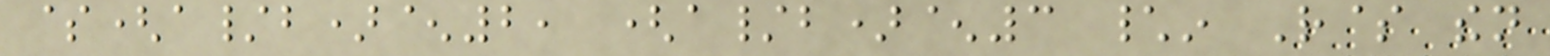$(a/b)^2, (a/b)^3 \in R$ then
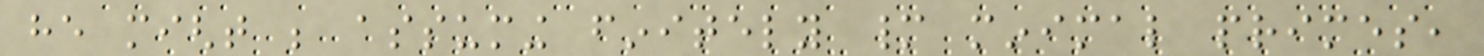he might be assuming finitely many minimal primes,
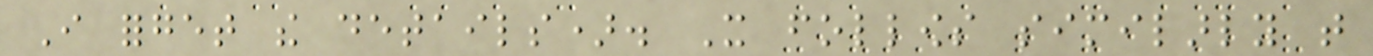I forget the details). It follows similarly that
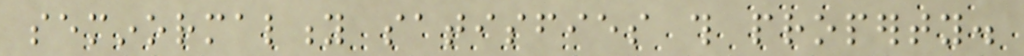seminormality satisfies this property.
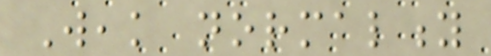Weak normality
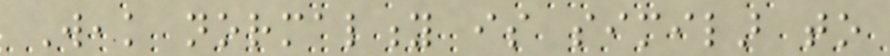Weak normality is similar to
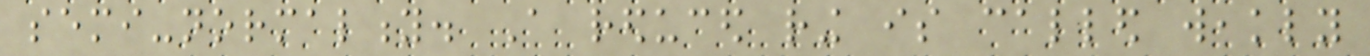semi-normality. A reduced ring is called weakly
